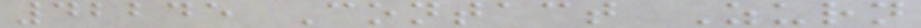42245 Contact Zurn
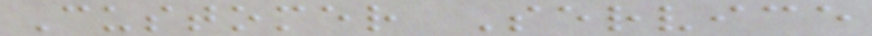Customer Service
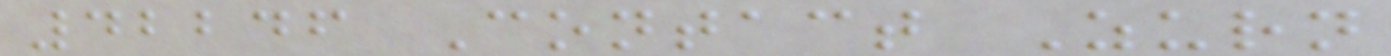42246 Contact Zurn
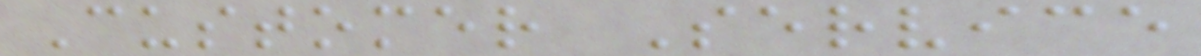Customer Service
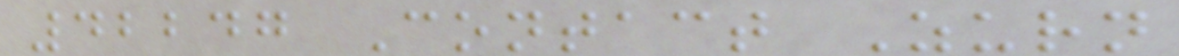42247 Contact Zurn
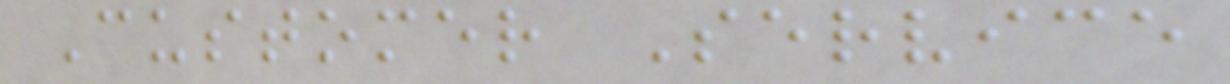Customer Service
